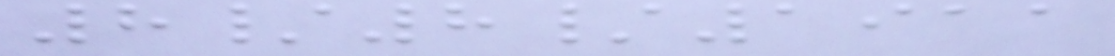8/8/1911
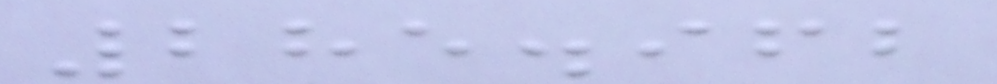285.962
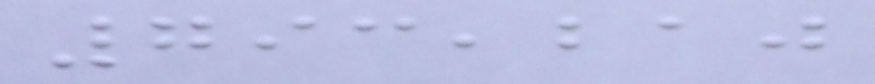793,210
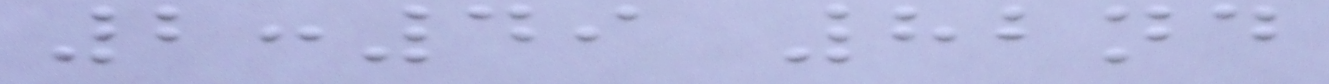2:49 82nd
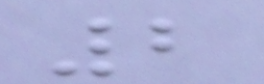2
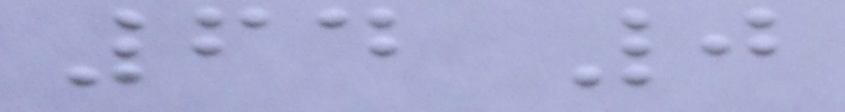64 0
